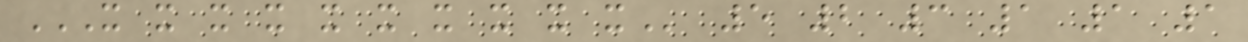X X X X X X X X X X 5 2 3 1 1 1
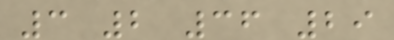3 2 36 29
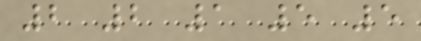2 2 1 5 5
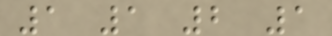1 1 2 1
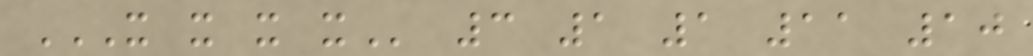X X X X 3 1 1 11 10
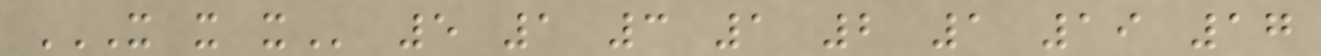X X X 5 1 3 1 2 1 19 17
